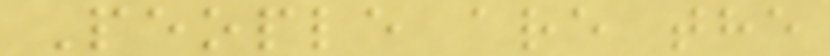People are the
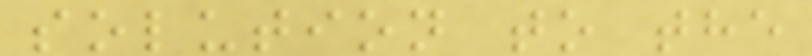solution to the
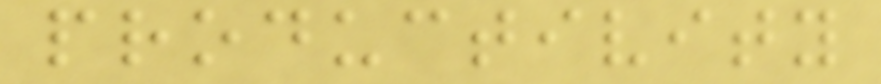productivity
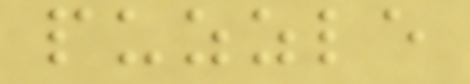puzzle
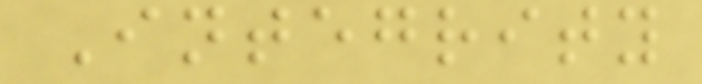Integrity
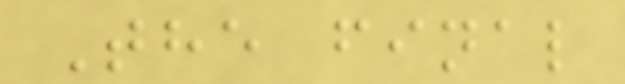The final
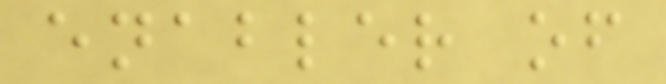enabler of
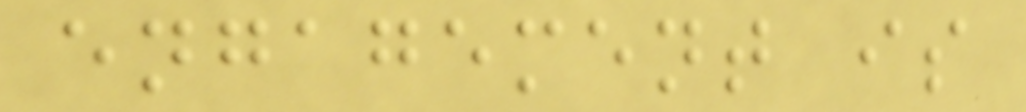engagement is
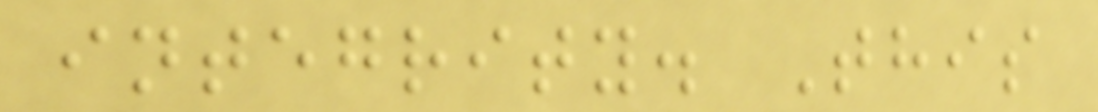integrity. This
